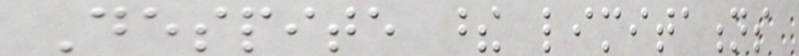Despite these limitations
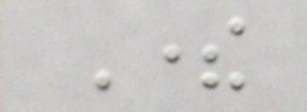There
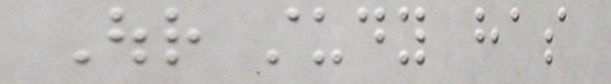Our study has
